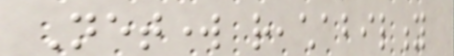Network reachability
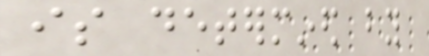is determined by
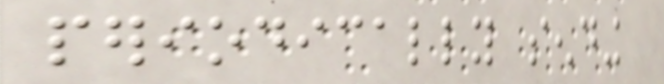periodically sending
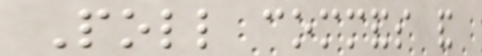Poll commands and
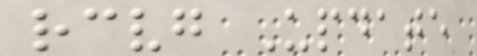receiving Update
